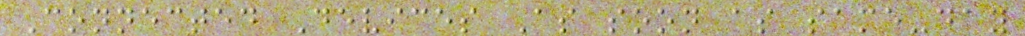Connected Devices As soon as same-day
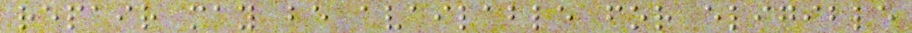repair may be available for eligible
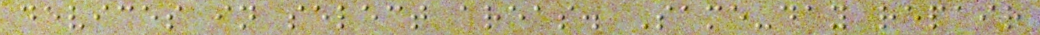devices in select areas. Same-day repair
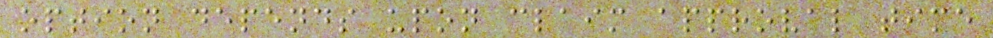option depends upon claim approval time
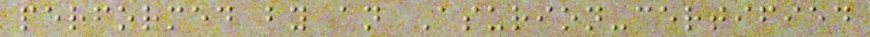performed by an Asurion-certified
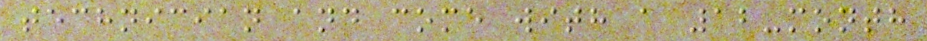technician and come with a 12-month
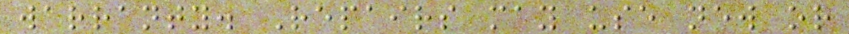warranty. Repairs may use new or
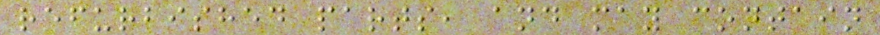refurbished parts, and may contain
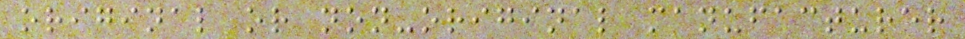original or non-original manufacturer
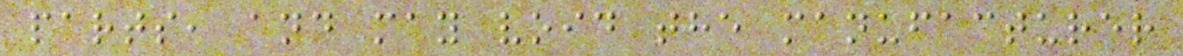parts, and may void the manufacturer
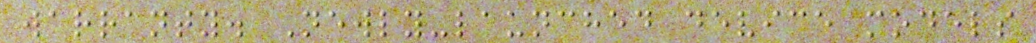warranty. Newly-launched device models
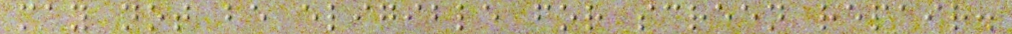may not be eligible for screen repair.
